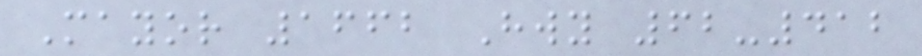Mayor 1662 Hwy 62-412
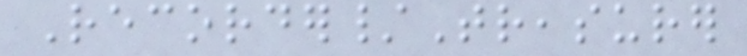Recorder/Treasurer
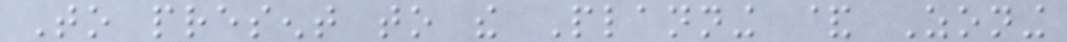To present to the Planning & Zoning
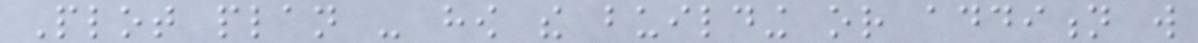Plot plan - how the building or addition will
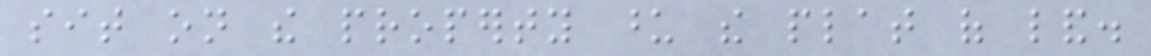sit on the property upon the plat of land.
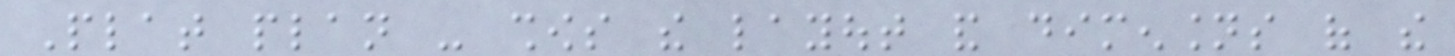Plat plan - shows the layout and dimensions of the
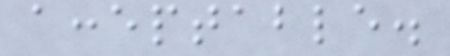acceptable.
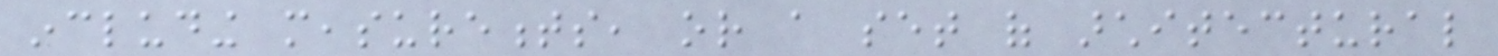including measurements, or a set of architectural
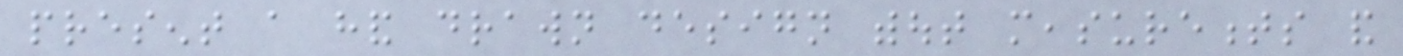present a hand drawn design without measurements and
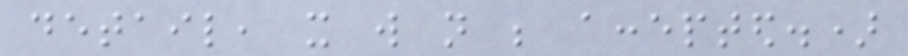detail, it will not be accepted.)
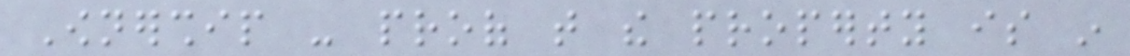Ownership - proof that the property is in
